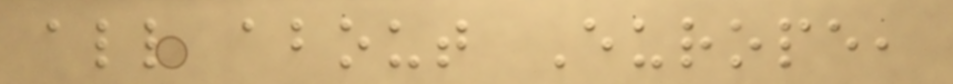all about Europe,
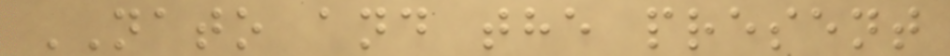NATO and the present
